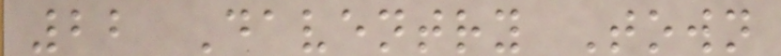22 Daventry Town
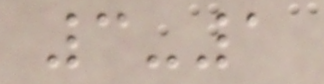3-1
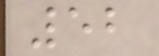52
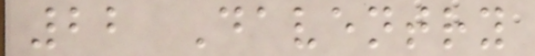22 Daventry
